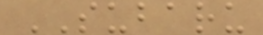SUBARU
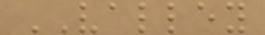VALLEY
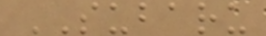SUBARU
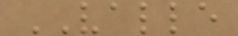VALLE
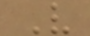V
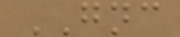GNC
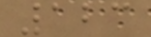123
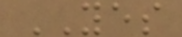YES
